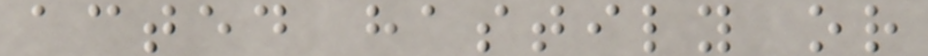acted hastily or
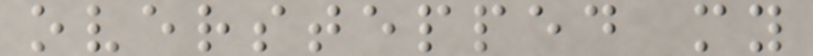overstepped my
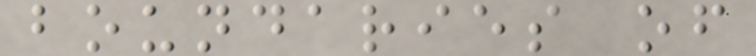boundaries of
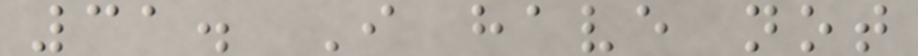31. I have not
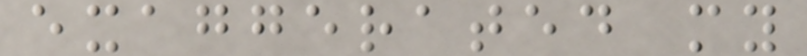exaggerated my
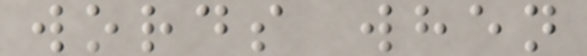words when
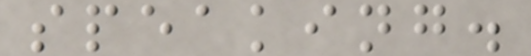speaking.
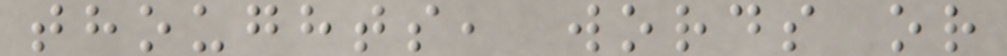thoughts, words or
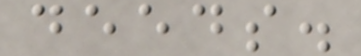deeds.
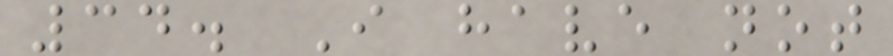34. I have not
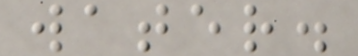water.
